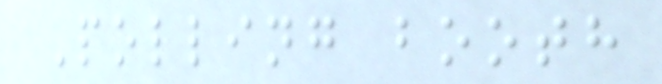Polling booth
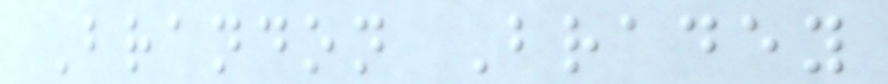Brandon Bradey
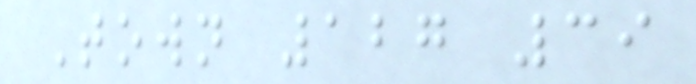Town 127 39
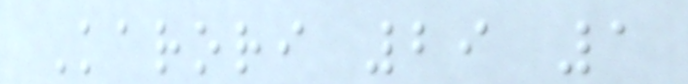Karori 29 1
